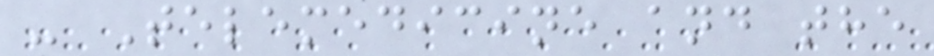- Telemedicine and the
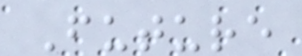Future
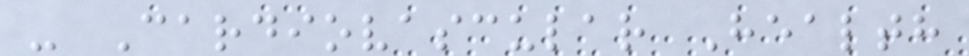- Cardiovascular Health
